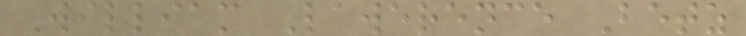William Lawerence Betz
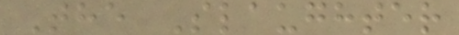The Slaughter
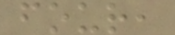four,
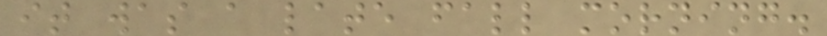it was a late fall morning.
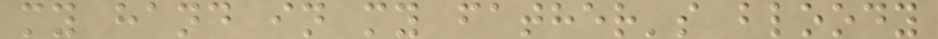my hand in my father's bloody
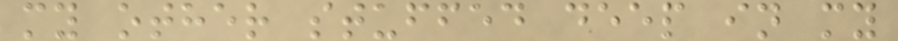my other stuffed deep in my
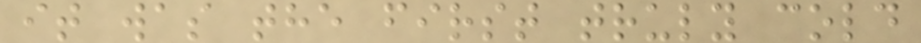it was the first truly cold
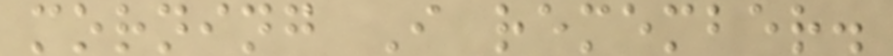morning I remember.
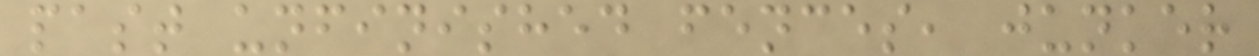past unfinished fences, junker
